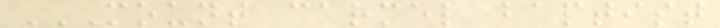MOUNT CARMEL BAPTIST
